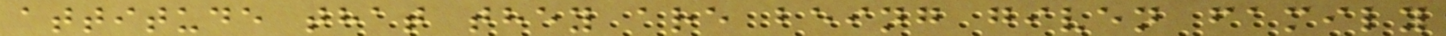attitude that they are being given family
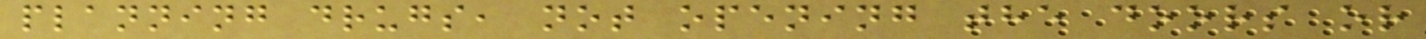planning drugs, not opening the doors or
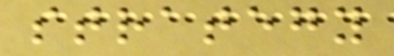strategy
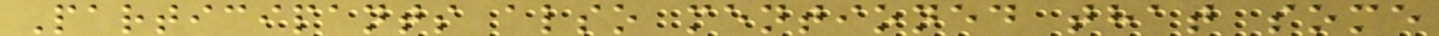Participants also mentioned that some
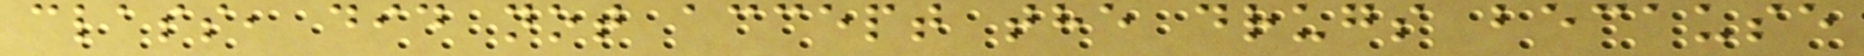class, did not accept the drugs because
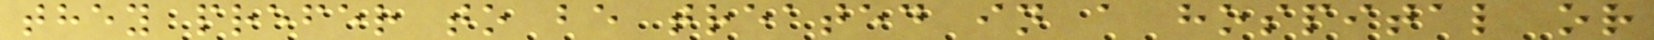they prefer to be treated in a hospital or
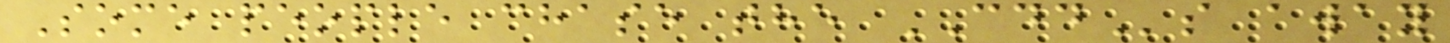Some people chase the CDDs away
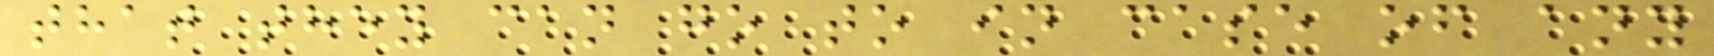that they can go to in case of any
